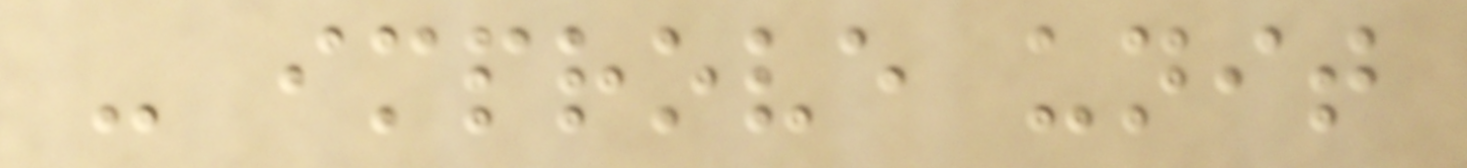- improve unit
